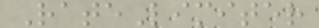RateLimiter
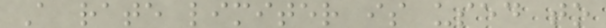A rate limiter is used to
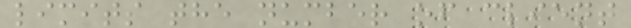limits the number of client
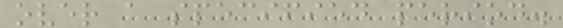over a specified period.
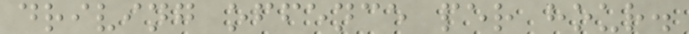driving offence per hour.
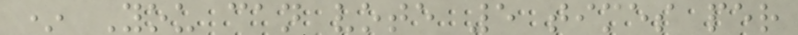* You can vote 5 times per
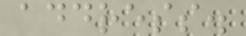address.
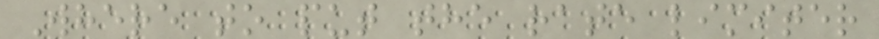Where to put the rate limiter
